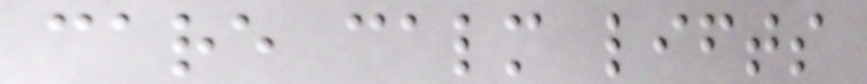care calm lifts
